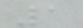1
